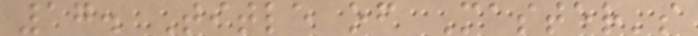17. Title of Master's
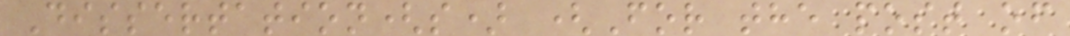Dissertation(s) (For the post of
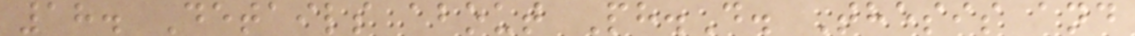18. Details about Ph.D. Thesis and
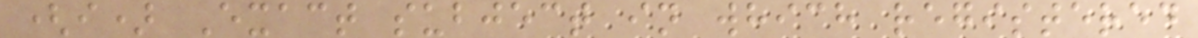(i) Exact subject in which registered
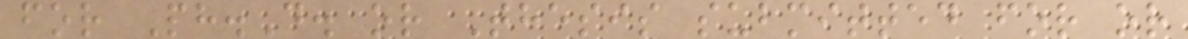for Ph.D. or Thesis submitted for or
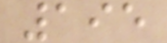195
